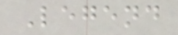Legend
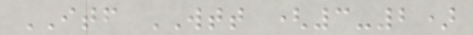ITF WTT (3-2)
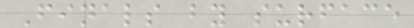Finals by surface
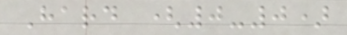Hard (0-0)
